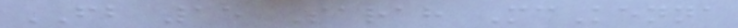FB 15 Sarah McKenna
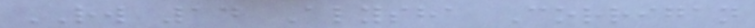RW 14 Alysha Corrigan
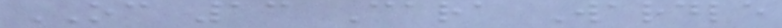OC 13 Cara Wardle
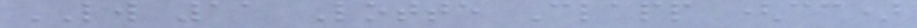LW 11 Lotte Clapp (cc)
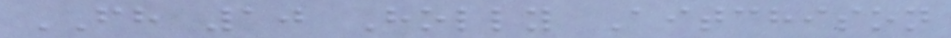FH 10 Holly Aitchison
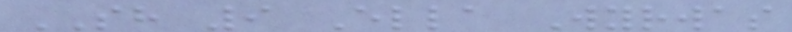SH 9 Ella Wyrwas
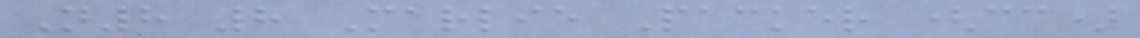N8 8 Marlie Packer (cc)
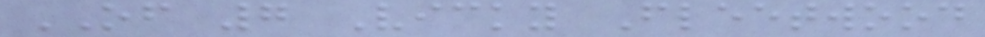OF 7 Vicky Fleetwood
